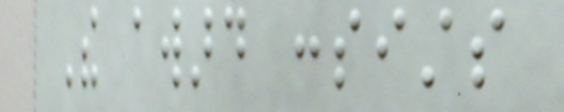The award consists
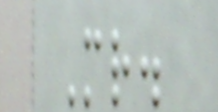Mr.
